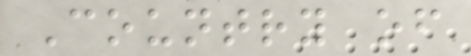Country of
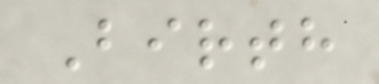Birth
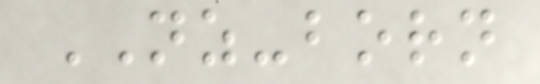NZ-born
